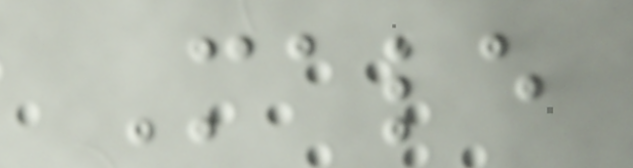Male
